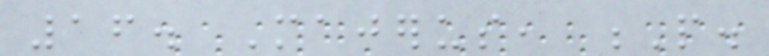16. Majerus, P.
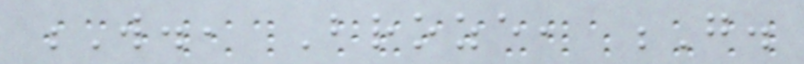W., Broze, G.
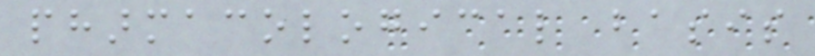pharmacological basis
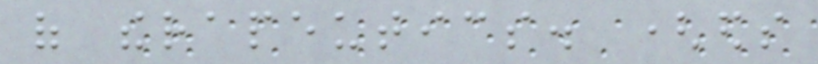of therapeutics. (eds
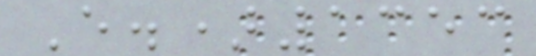E.)1353
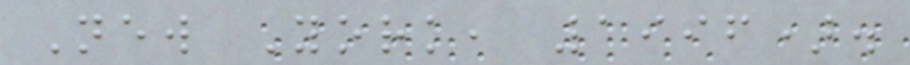New York, 1996).
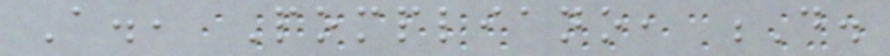A., Pompliano, D.
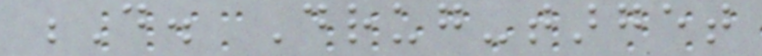D. Drug-target
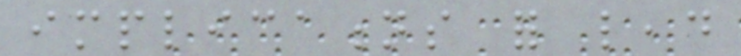implications for lead
